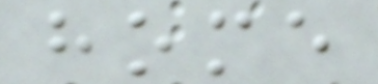home
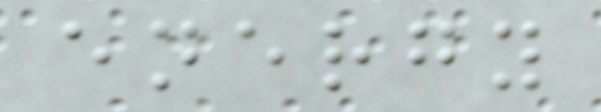energy
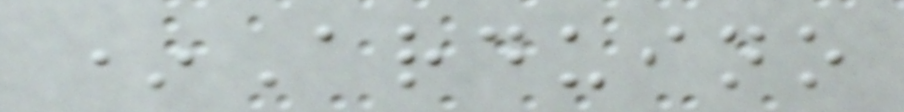*Arduino
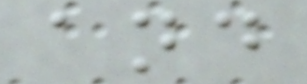and
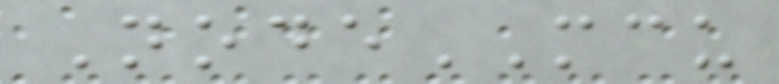NodeMCU
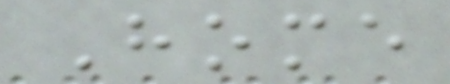Home
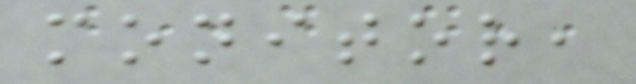monitor,
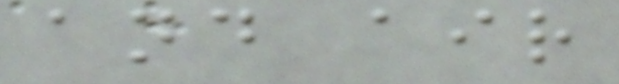and air
